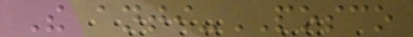The anti-POSCO
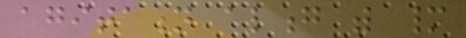agitation along with many
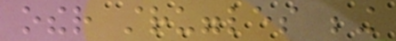other struggles being
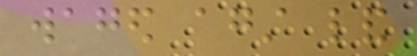waged against land
